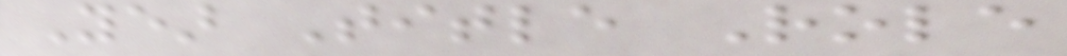Year Title Role
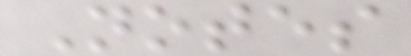Notes
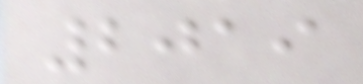2019
